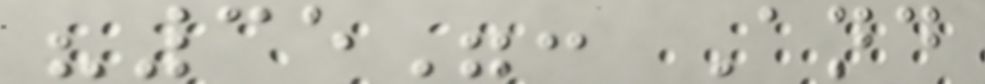"35": And
